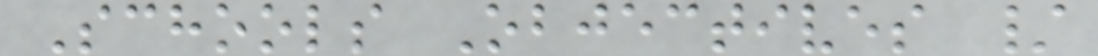Schools Objectives /
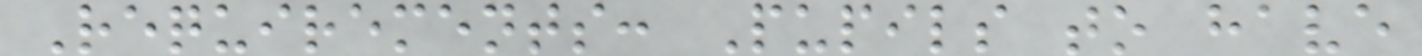Requirements: Pupils to have
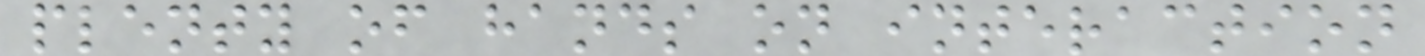plenty of hands on interaction
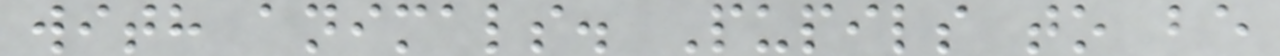with animals. Pupils to be
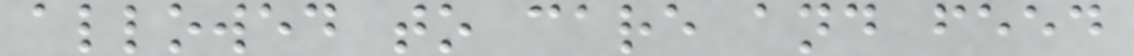allowed to care and feed
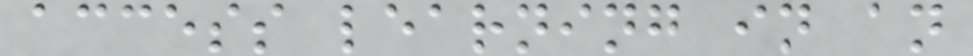access learning in an
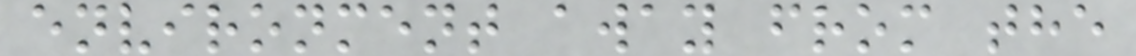environment away from the
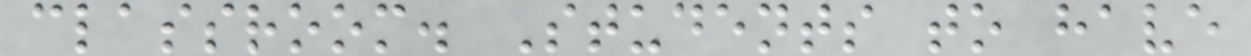classroom. Students to have
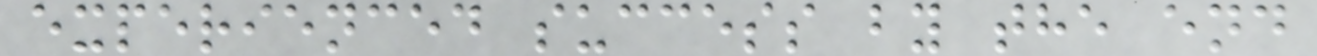experienced success by the end
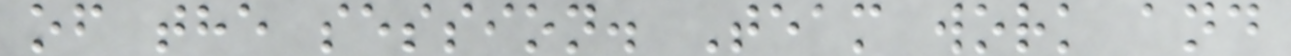of the session. Team work and
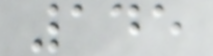145
